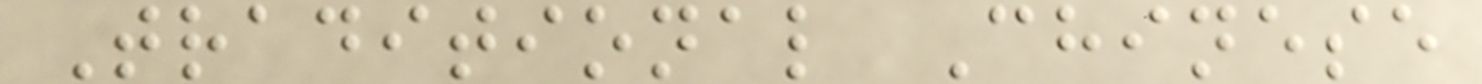Traditional Chinese
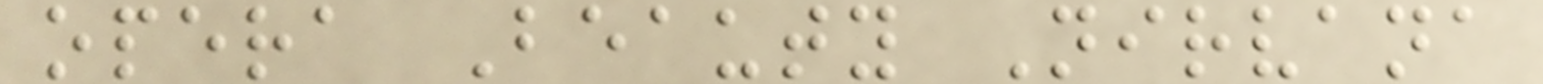opera Beauty Nirvana
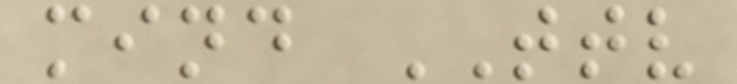mind TTV
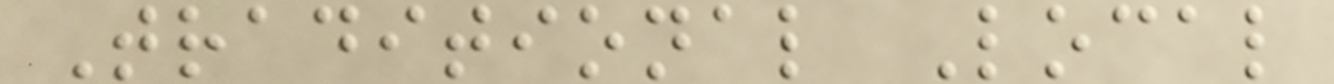Traditional Local
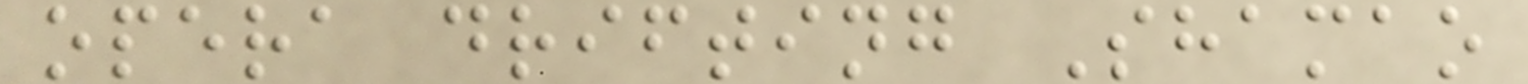opera drifting Shamao
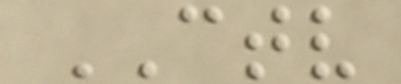CTV
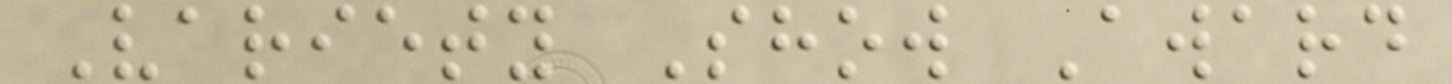Variety Show Award
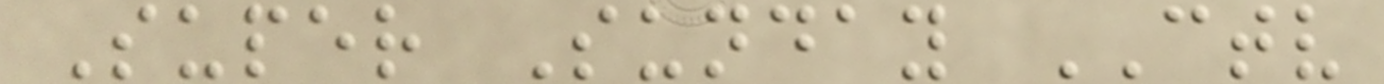Super Sunday CTV
